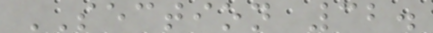SECTION 32.
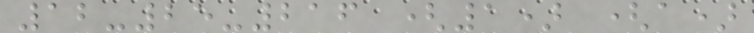12-25-216 (1) (a)
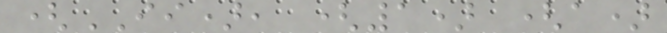(II), (1) (a)
